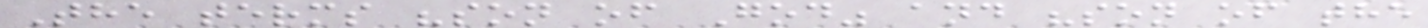The terms "son of God" and "son of the
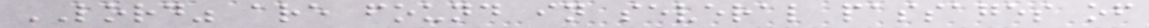LORD" are found in several passages of
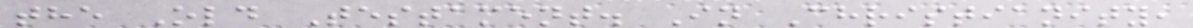the Old Testament. In Christianity,
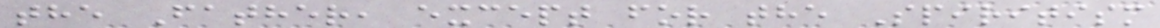the Father, except for the Spiritism
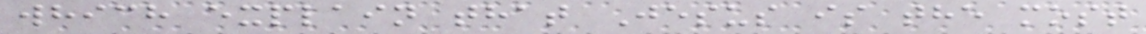which explain that Jesus is the most
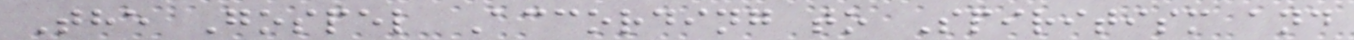The Gospel According to Spiritism and
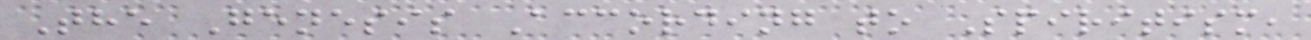The Genesis According to Spiritism,
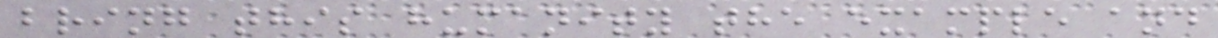bring this humanity the example and
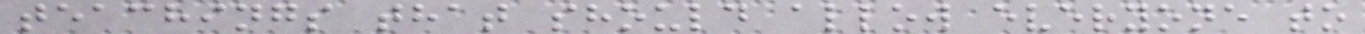teachings that should allow everyone to
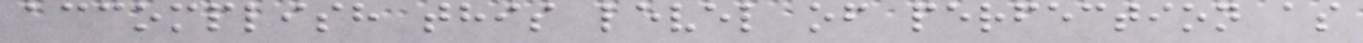accomplish this level of perfection as
